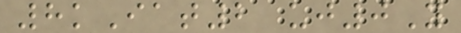8kIat2 uj0Y
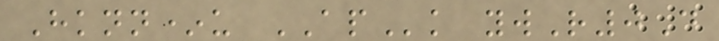Hknn*u APk ywR0D
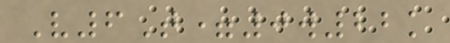V6T=0w22k
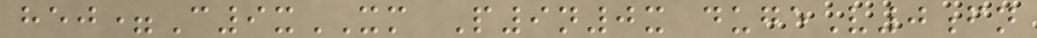hej=C9xXM P9n0x dugeV0fn
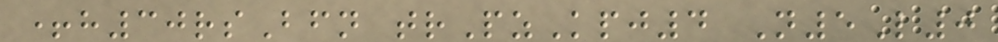+h30rsBfn trPzKpj4 N5L0
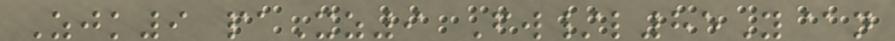Zjk9 paXz9 Fw/l85Y@n
